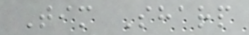Tim Sharp
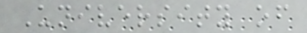University of
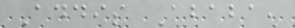Addis Ababa,
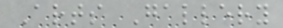Arts Gallery
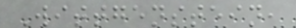Wittgenstein,
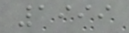1999
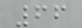66
